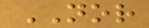NOR
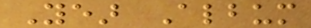Year Album
